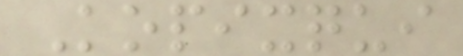Kopixqui
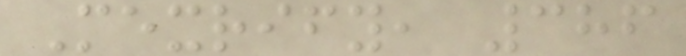Mexrify, 386
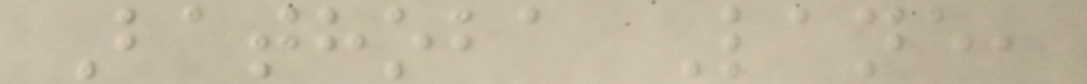Bathoba Lane,
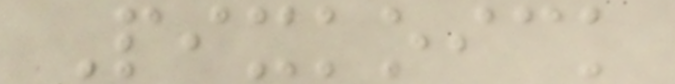Pixkoick
